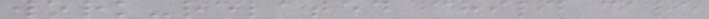work-related child care
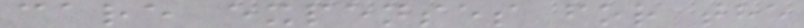care expenses for the
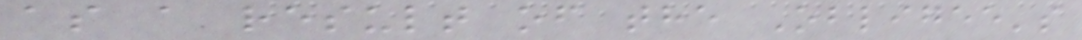as a result of the Obligee's
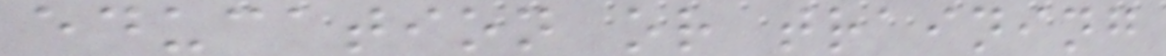education or training
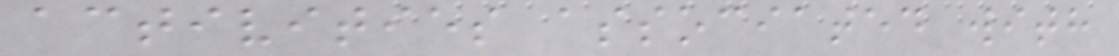activities associated with
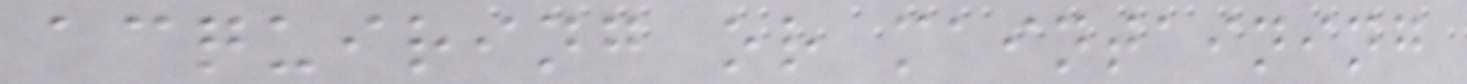acquiring or maintaining
